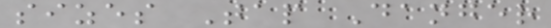sizes Tap Danger
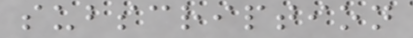subscription
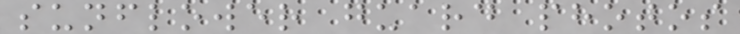sunflower guard photos
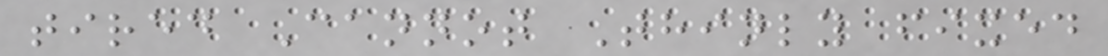tired Cannot Thinly fixed
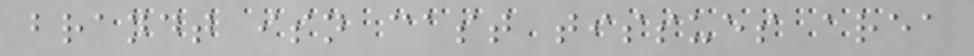brandt isn cast tissues area
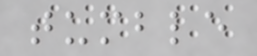tumble
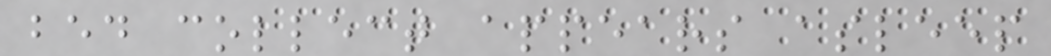bed collect appears asleep
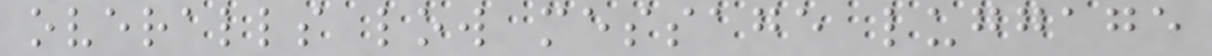overalls low message luggage
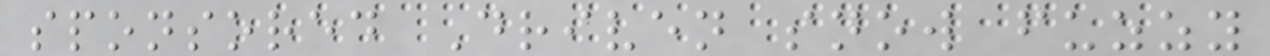sponsored Driven snow fuzzy
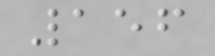156
